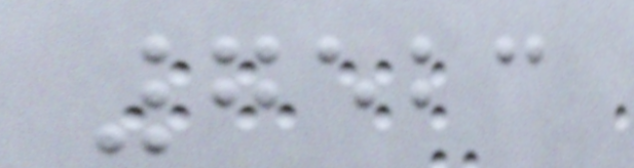7523
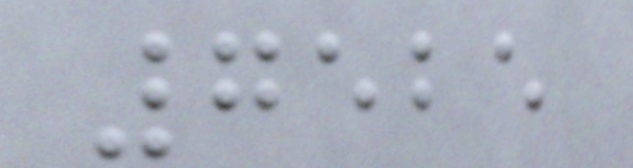7525
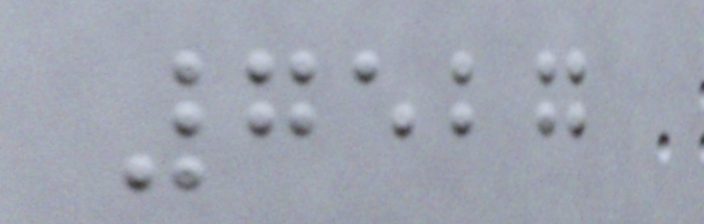7527
